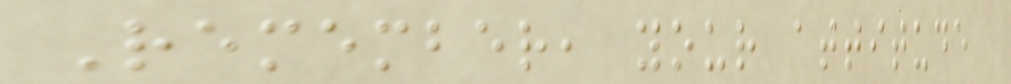Remember, your attitude
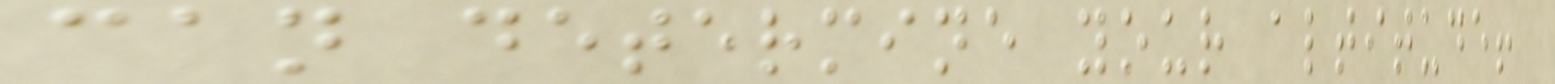can determine your altitude!
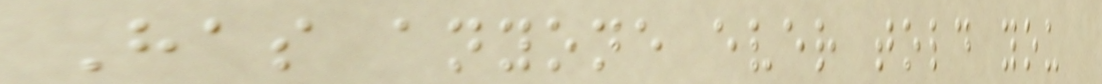Has anyone ever told you
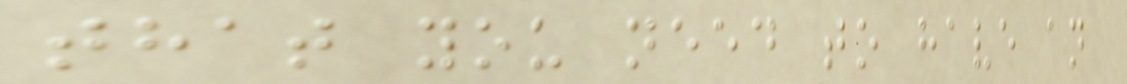that you need to have an
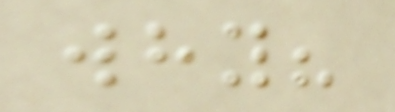why?
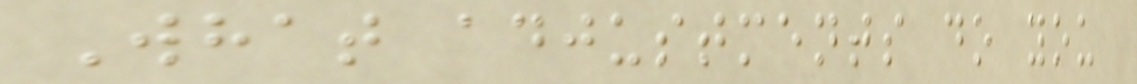What adjustments do you
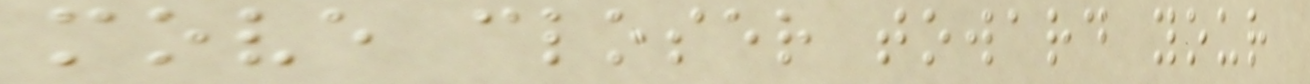move closer toward your
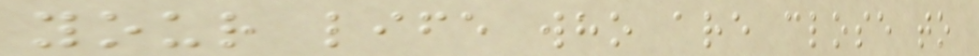your life who are close to
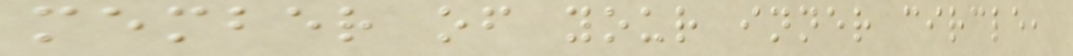member of your inner circle,
